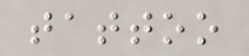tattoo
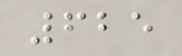625
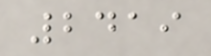2419
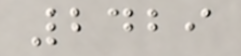2429
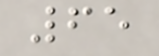65
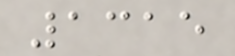1315
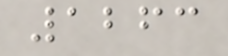1263
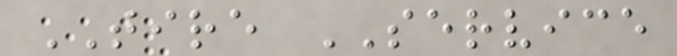TIRE SERVICE
